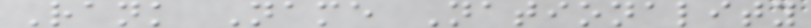Rank Name Nationality
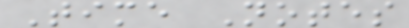Time Notes
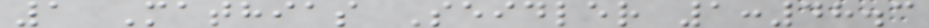1 Mathias Seidler 1:48.3
